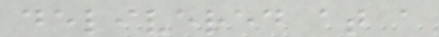delivered at a
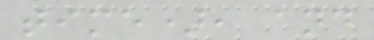time), and
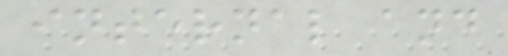internal and
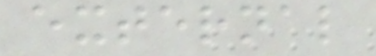external
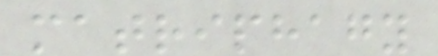matriphagy
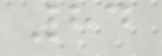84
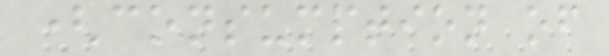(consumption of
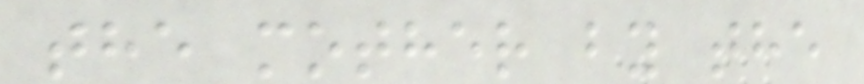the mother by the
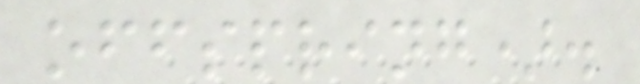offspring).
